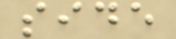side
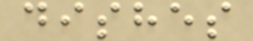dishes
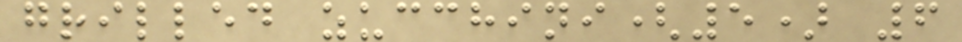grilled zucchini(5) 6
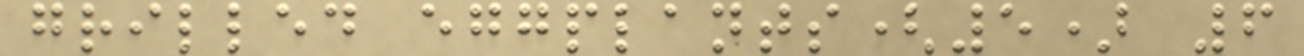grilled eggplants(5) 6
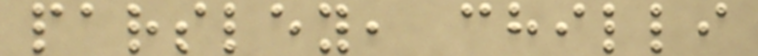parsley, chilli
